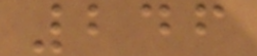246
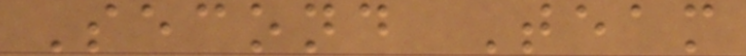Second Team
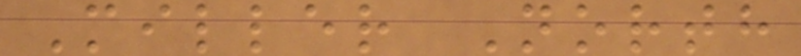Miller North
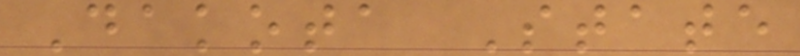Dakota State
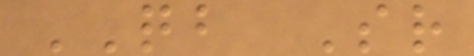QB Sr
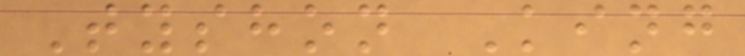Tyshon King
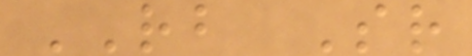RB Sr
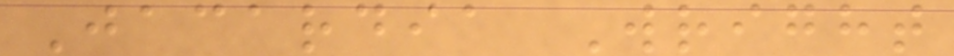Jacardia Wright
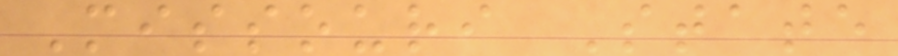Missouri State
